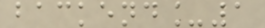backend_1
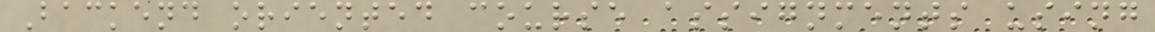Backend oriented course assignments using
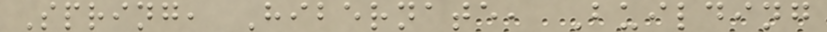Spring, Hibernate, Building
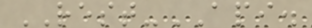REST-API.
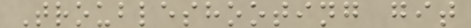Troubleshooting git
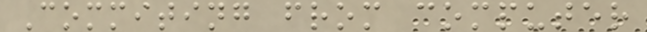Commiting from computer
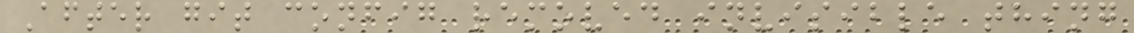After git config removed invisible thing
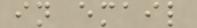in email
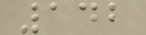142
